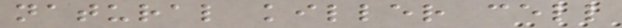natural killer cell
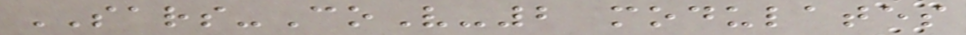SARS-CoV-2 modulates
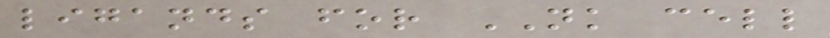ligands for NK cell
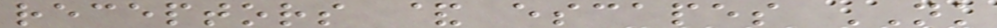receptors & escapes NK
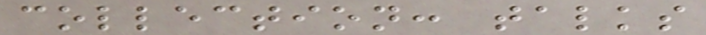collection: talks
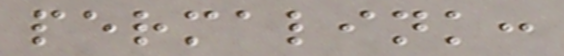permalink:
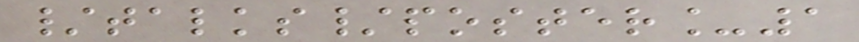/talks/poster_1
